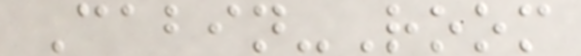Cabin-Room
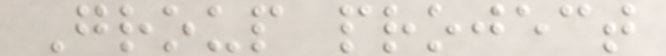Group project
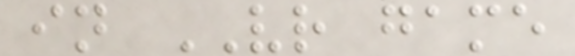in VR game
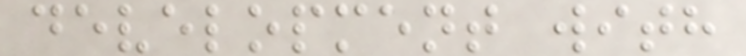development with
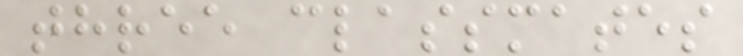three classmates
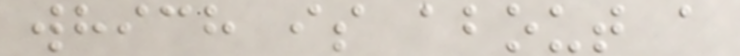which is about a
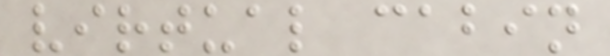virtual cabin
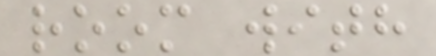room with
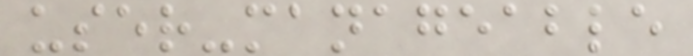user-manageable
